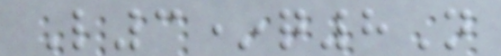L3*q8N
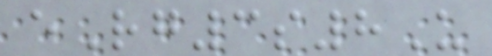eRg3s8U
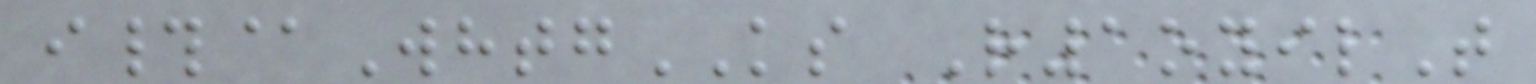i#@WhtgKS R1oyilT
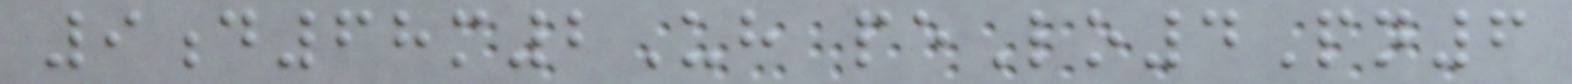9d68m2Uh peLo4Pn6
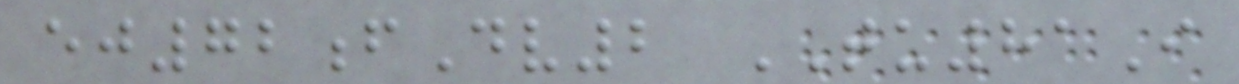ej72fDv2 TU81I
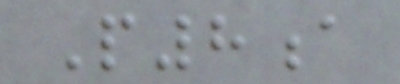P8a
